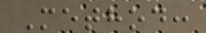Method:
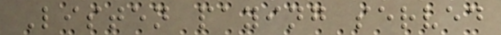Listen paying served
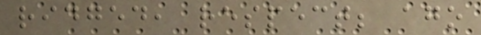ridged, respect; ago
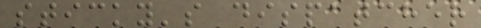sticky's dispatcher
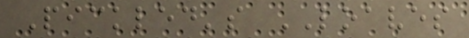Pickled's LOAVES
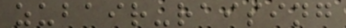zubair-raising
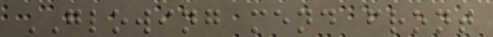GLOWING mend front
